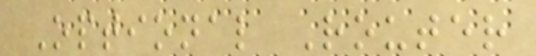Optional Router
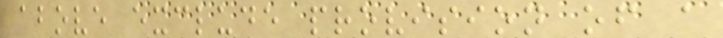above exclude provision of a
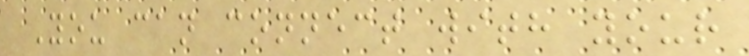You can connect with your
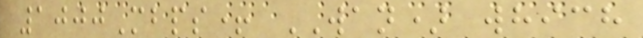1000Mbps+ WAN) which
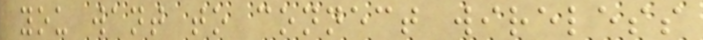you want to connect wireless
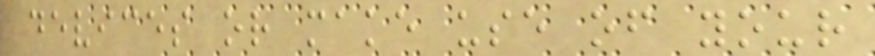devices or make use of your
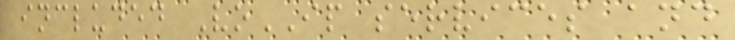included VoIP services and
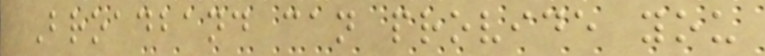Broadband can provide you
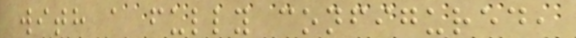with a fully configured,
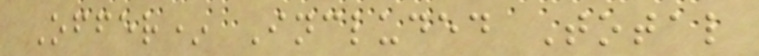Offer* Included Total
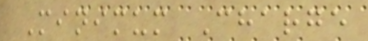Minimum Charge
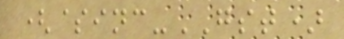($inc-GST)
